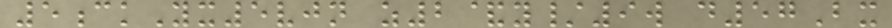5ckYx5vjn z2&y/9w d57Bx
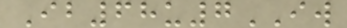Ib68u7IW
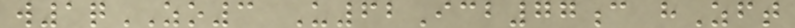w1qZO3 U62Icb77c hZft
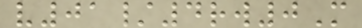v01/4rw0M
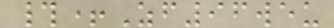#+Zf96weu
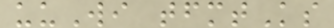uuWi tfmtKs
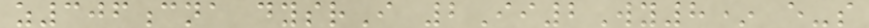z306cna dysrI 2Ii2Wy8* e-s
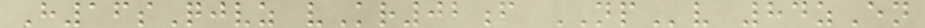H16sQjvz vKr02f NPv 84zEn
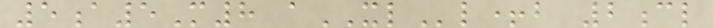5a5M8 aXLl+b 2cl
